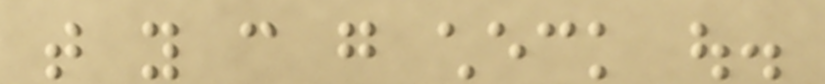that you can go check out.
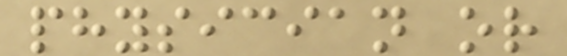physician or
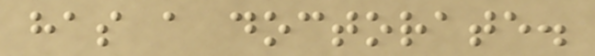has a doctorate.
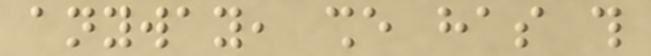anyway, she has this
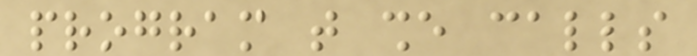program that she calls
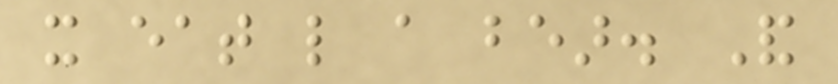it eat like a bear. And
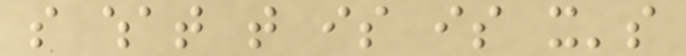so what that is is it's
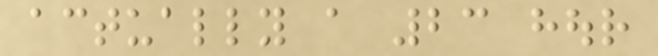actually a 23 hour
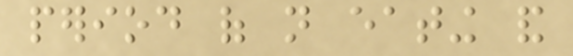period of not eating and
